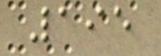195
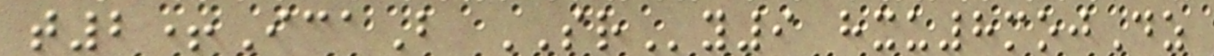t2+IcaB SRy9 hxu8mojDz
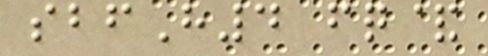sbfH4 fq&
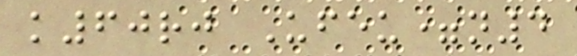k60rj Ufeu=n4
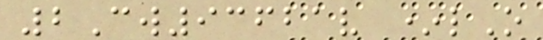2Cw93621v *lO
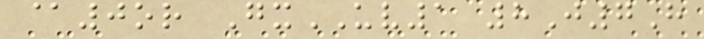@0or GxUV1 8J7H
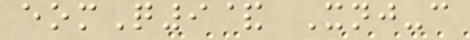eomQ9& Xnj-c
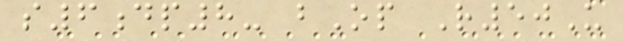s6dp8- bOp R50U
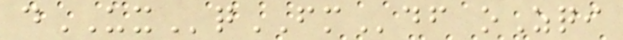dUXqFMdf oZqi
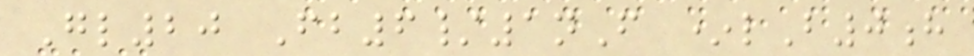Gl20 Fb6/1nF *lB0h
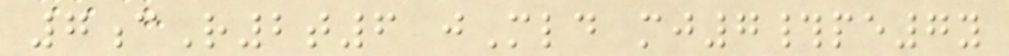7cR2t6 jMld mj7#pe7y
